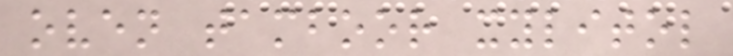oven tamboor xylitol
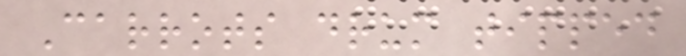Carrots drum tipped
